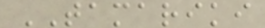TAMARIKI
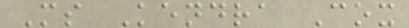Ms Kendra Cox
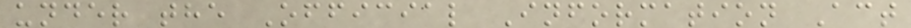under the Official Information Act
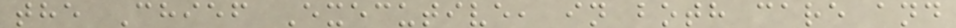the Chief Executive, in both care and
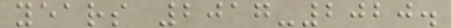years 2017-2020.
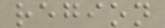region
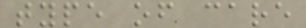type of care
